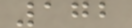172
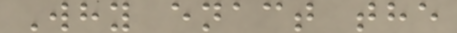Why enact the
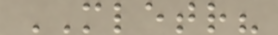MLETR?
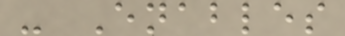- Enables
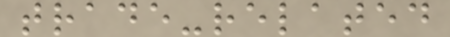trade-related
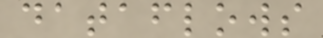dataflows
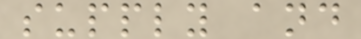supply and
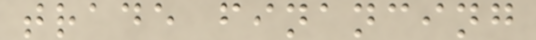trade financing
